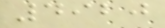4920
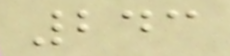243
